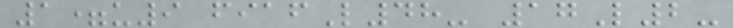1=u9 fiafL48- 17L2-
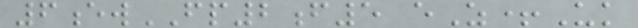6ewFP2f5 eZ+Uk
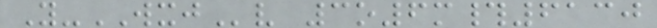Y-WXJv 3o6m#6130
